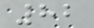82
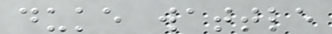duke wattle
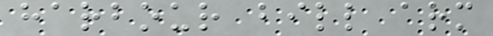harbour bill arm
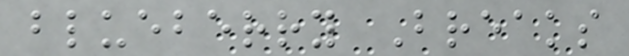blueberry Breaks
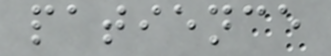patience
